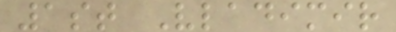1st Vladimir
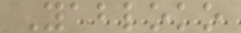Yabloko
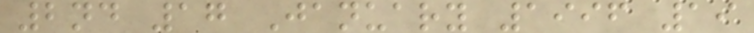2nd 17 January 1996 19
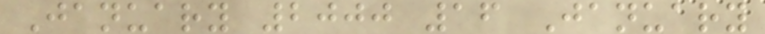January 2000 16 January
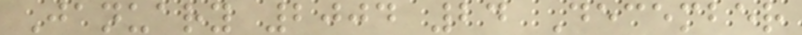January 2004 24 December
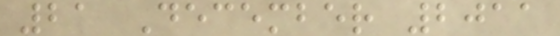21 December 2011
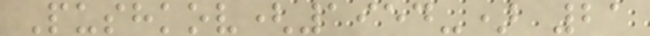Pushkov(1954-) 21
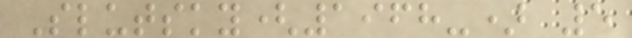Slutsky(1968-) 5
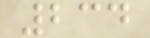234
